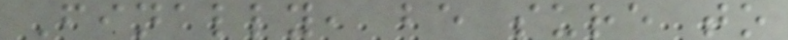Finally, be sure to
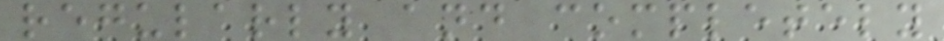regularly and completely
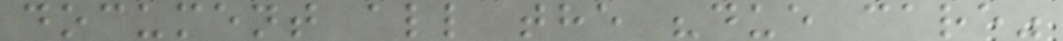document all the "due care"
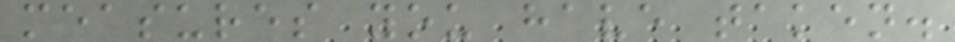measures you have taken.
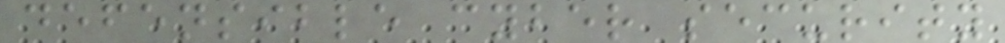defensible cyber security
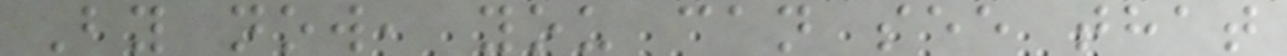By now, you can see that
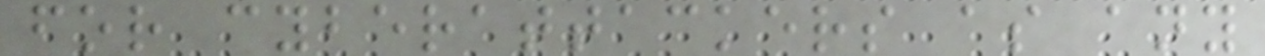for cyberattackers as any
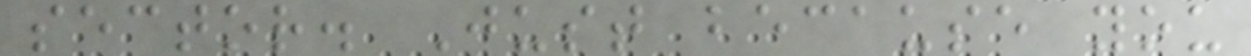sector. Just because you
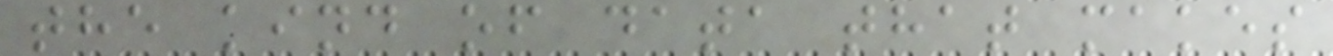the kind of data that makes
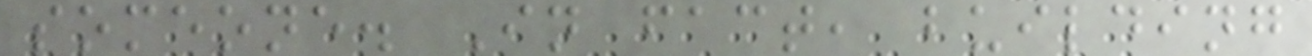someone. In fact, building
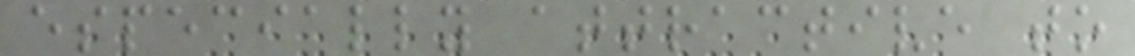especially attractive to
